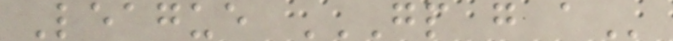League GP G A
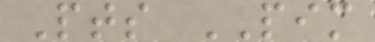Pts PIM
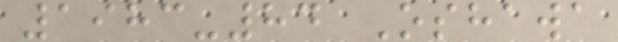1983-84 Oshawa
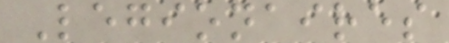Legionaires
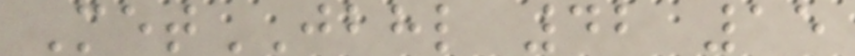MetJBHL 42 15
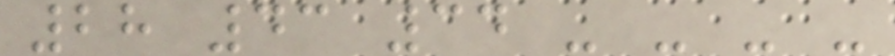28 43 34 - - - -
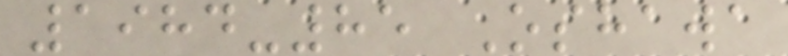1984-85 Oshawa
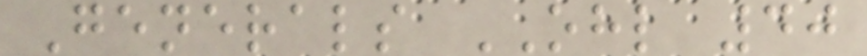Generals OHL 40
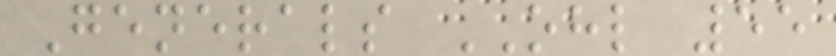Generals OHL 55
